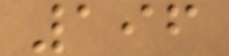196
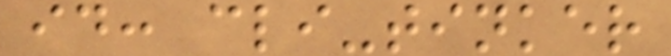id: cli-tinker
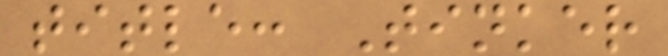title: Tinker
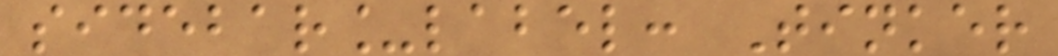sidebar_label: Tinker
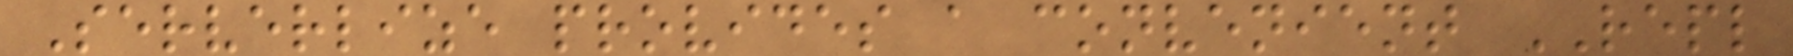Serverlize provides a convenient REPL
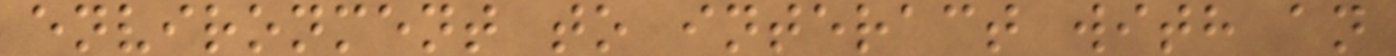environment to interact with an
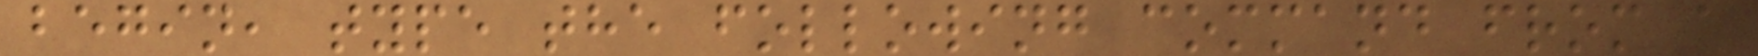begin, type the following command from a
